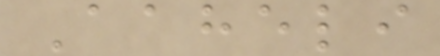Aaheli
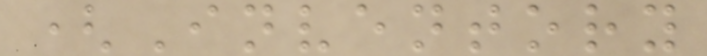(Inventory
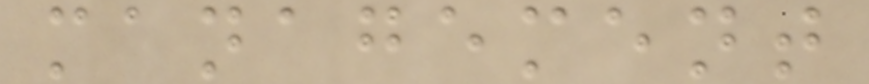management
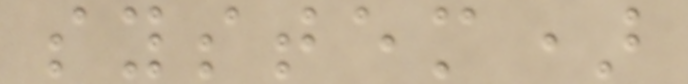system)
